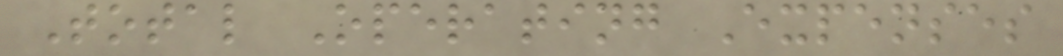Total Operating Expenses
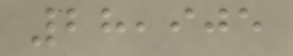28,905
